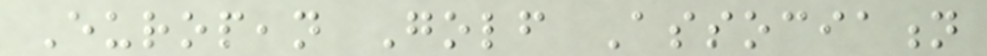European Golf Association
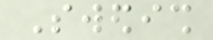Swedish
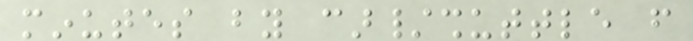minutes by car/shuttle from
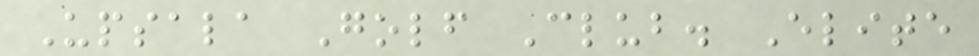Upsala Golf Club. Elite
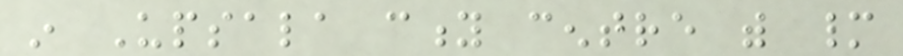in Upsala city centre with many
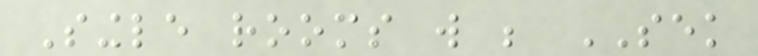Single rooms will be SEK
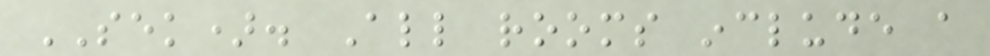SEK). All rooms include a
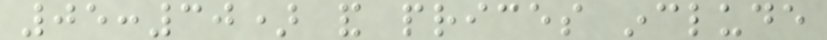05:30) and prices include
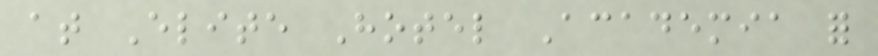at Elite Hotel Academia for
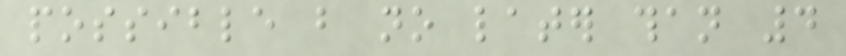possible but no later than 4
